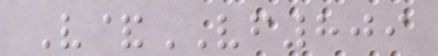V&VF809
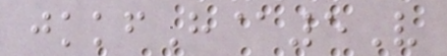jkkfH@5V
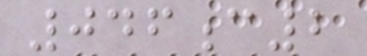046c2
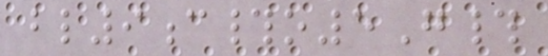bl9c#o5G#
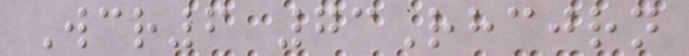Wcr6 73Rhcjrn
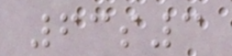63s3
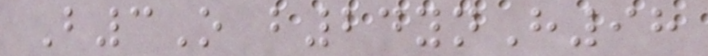B3O b24ynH98
